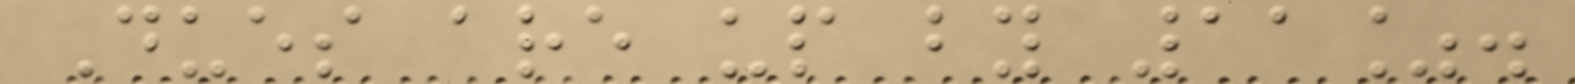Dues are up by 11%.
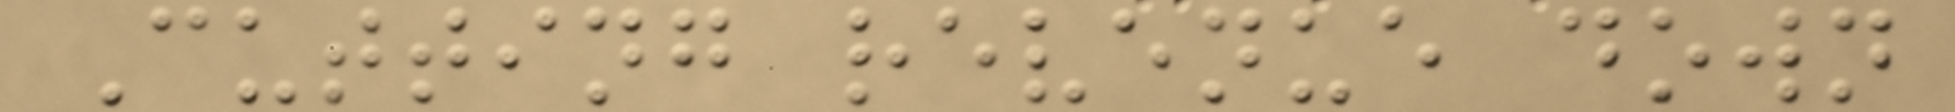Cutting revenue down
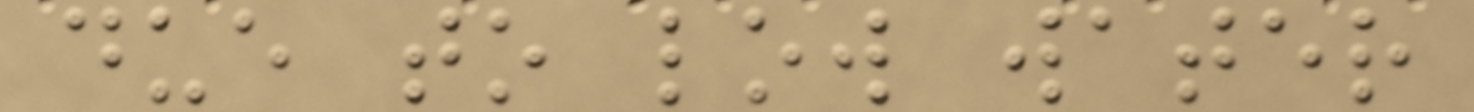due to low water
